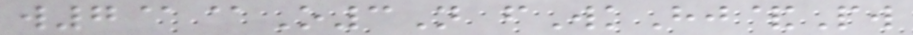w7@@O3N fWkHj&Pw
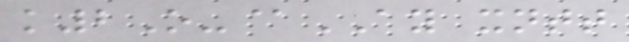k2O-@AY xntt
